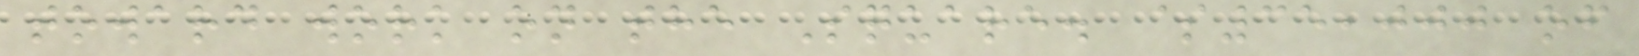toward work on the Square. $35,000 of
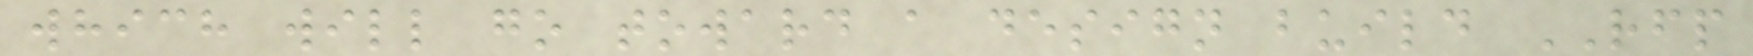which will go toward a design build RFP
